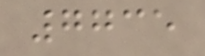7735
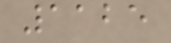1125
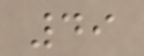49
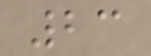23
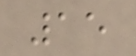15
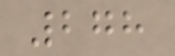278
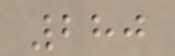280
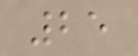25
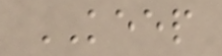KEEP
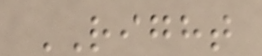RIGHT
